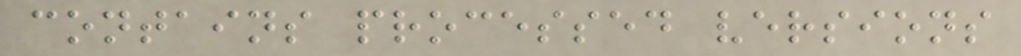contains processed versions
